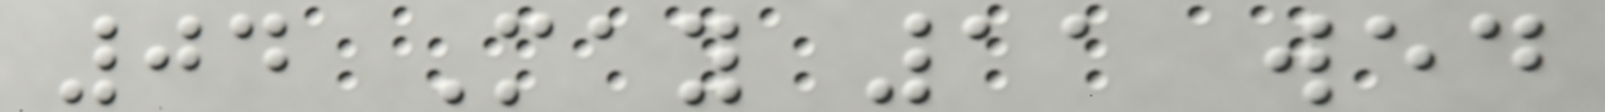04 May 11 wed
